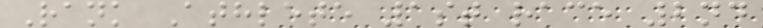Rank Athlete 1st race 2nd
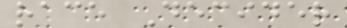race Decider
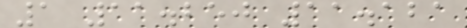1 11.250 11.121
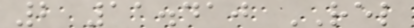2 11.410 REL
